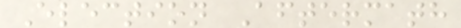Election Aftermath
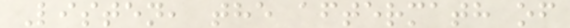Listen, the aftermath of
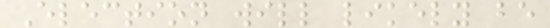Election will likely be
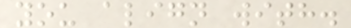you align with.
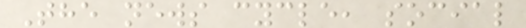The news cycle, social
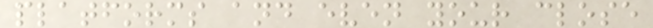platforms and even your close
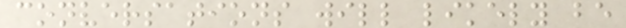conversations will likely be
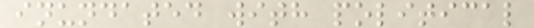inundated with political
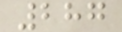287
